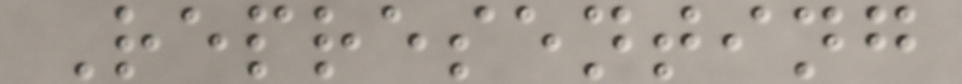Representing
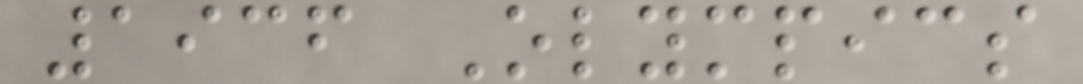1936 Olympics
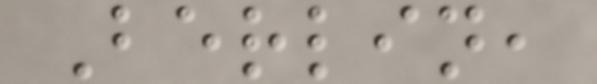Berlin,
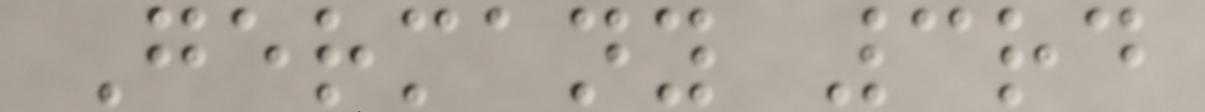Germany 3rd
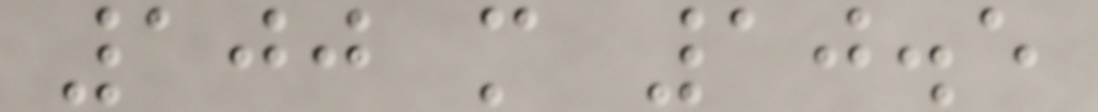100 m 10.5
